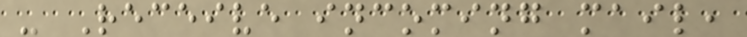- Receive incoming mail,
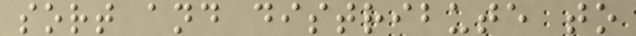sort and distribute to
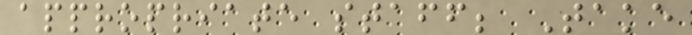appropriate staff; Take
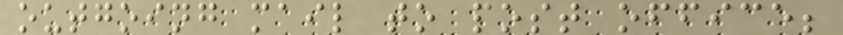outgoing mail to post office;
